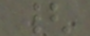{
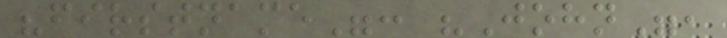"firstname": "John",
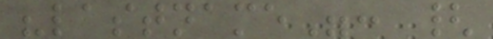"lastname": {
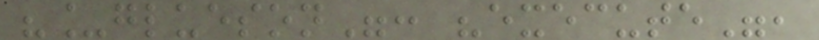"_glueson": "execute",
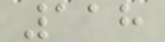118
